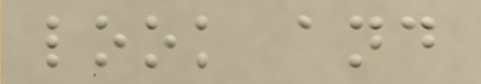look and
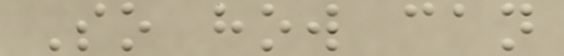So how can
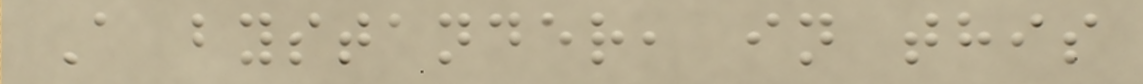A bystander, in this
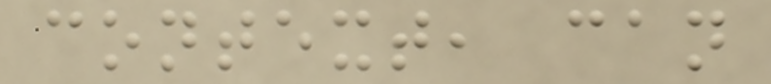context, can
